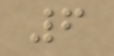6
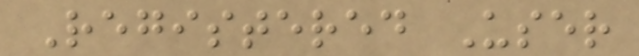Registered User
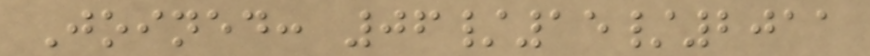Joined: 06/15/2011
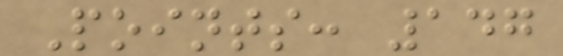Points: 147
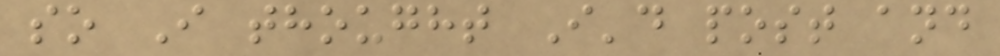so I thought I'd post and
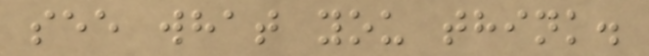see what you think.
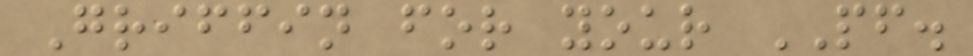Griffin for your PF.
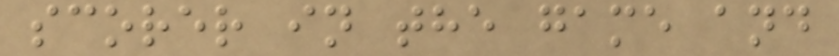scorer in the game and
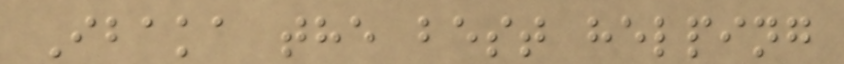Ibaka the best helping
